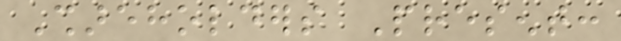Shareholders Present:
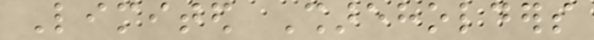Limited Shareholders
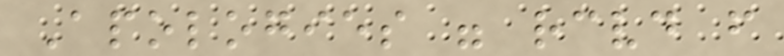Apologies were received from
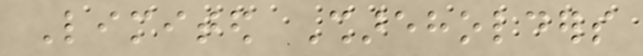Limited Shareholders
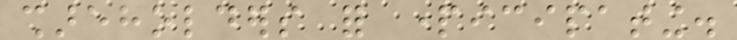shareholders for participating.
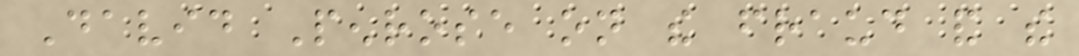David Penrose on the fraud and the
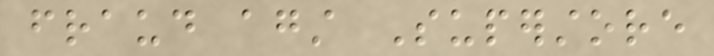fraud against Superstore
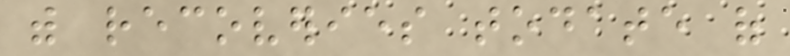with recoveries todate of
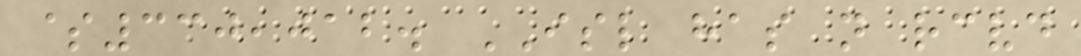$330,012. ISL has not received
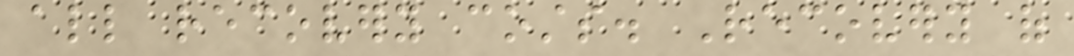all recovery costs. Recovery of
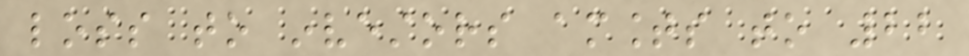loss to investors amounts to 22
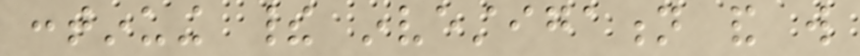continuing their investigation and will
